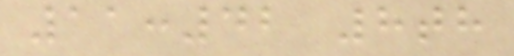11:42 8th
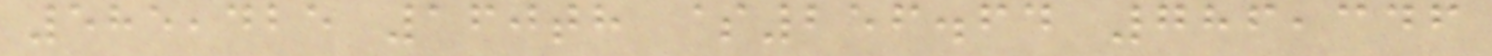585,425 160th $256.64 786,346
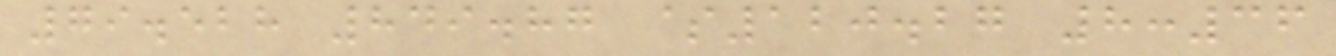79.528 849.87 $120.27 8:36
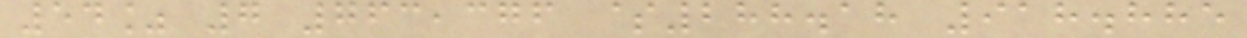54% 7 763,376 $288.18 918.885
